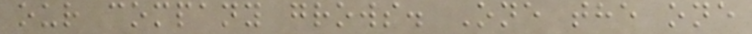our company grows. One the one
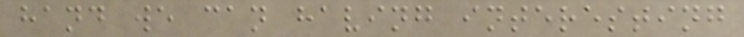hand we can having interesting
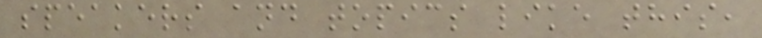speakers and topics like this,
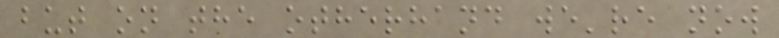but on the otherhand we're now
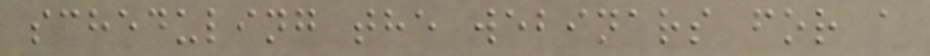scheduling the webinars for a
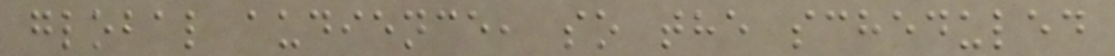global audience, so the scheduled
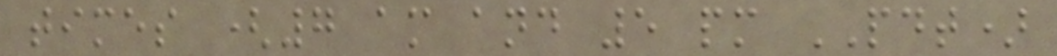times (7 am and 5 pm PDT)
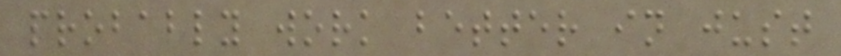probably work better in just
